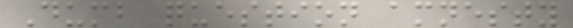Dumb question amnesty
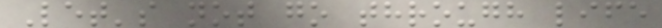Let's not go through life
